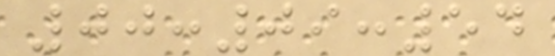00:09:54
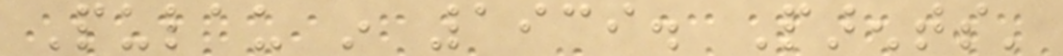Pulau in 1939. Parents'
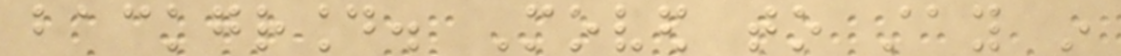background. Moved to stay in
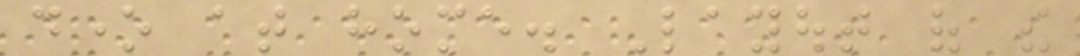done at home. Layout of the
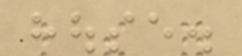house.
